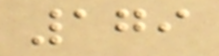179
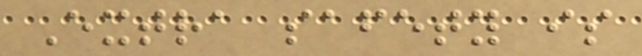Extra safety is
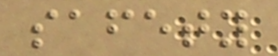safety
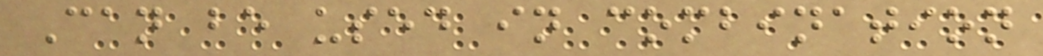Can be used in combination
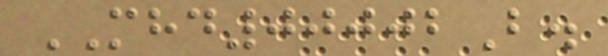MHD00002B.
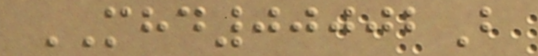MHD00002B
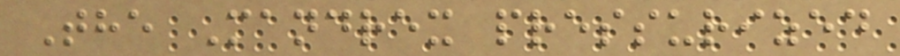The Mandrex pressurized
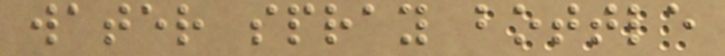water spray bottle
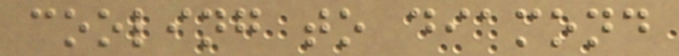cooling to diamond
